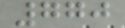770
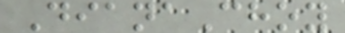DianaChoy
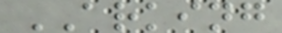ARKING
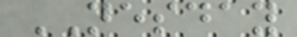NESDAY
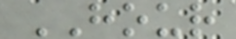HOUR
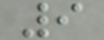9
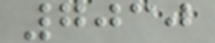7030
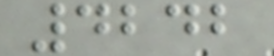4242
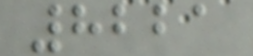8221
